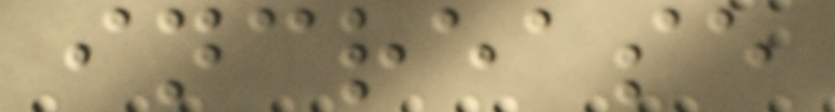increase
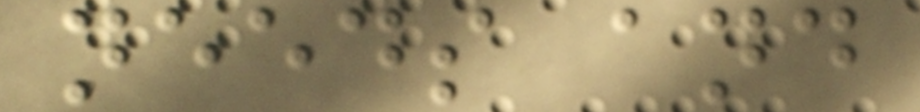needs and
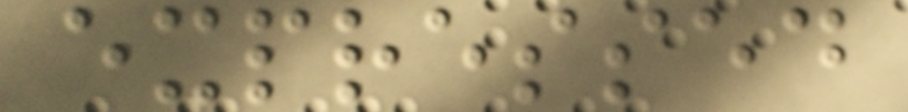expressed
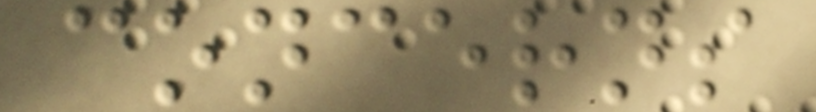concerns
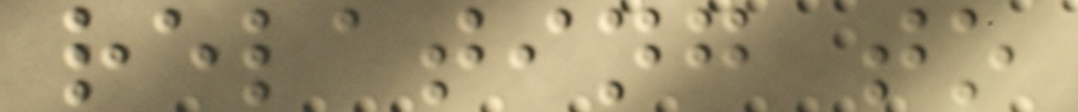relating to
